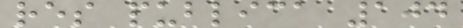res publica 104
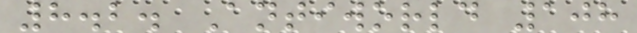8.2. Antiworld 108
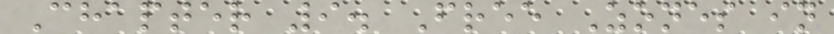Chapter 9. Free Zones in
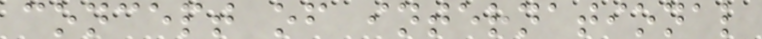concept of international
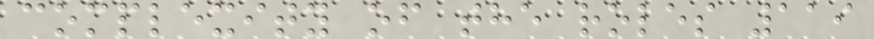complexity of the roles 119
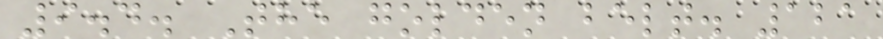9.4. The golden belt. 121
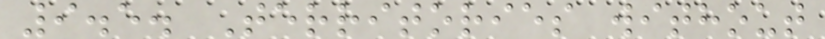9.5. Territories without
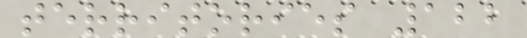territories 122
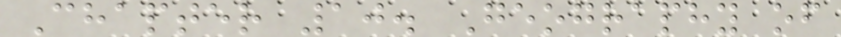Chapter 10. Geography of
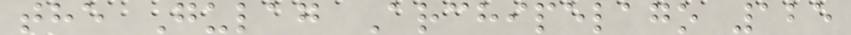the Gulag Archipelago 125
